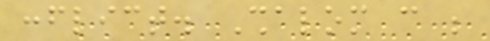conflict. Shalom can be
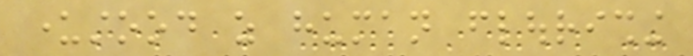understood as human flourishing
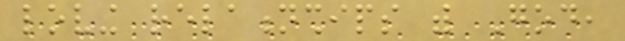loving relationships with God,
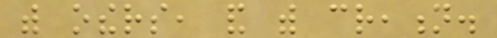with others, and with creation.
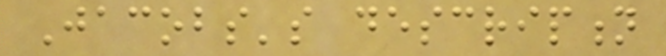Jacobs's description
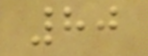80
